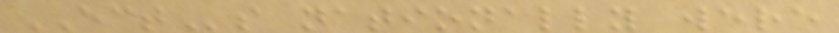ECTs nationally were
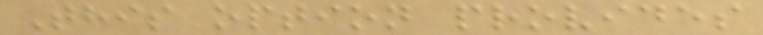This option provides
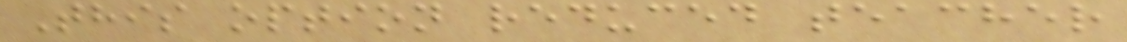This option reduced teacher
